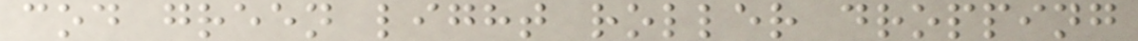cod green light roller dropping
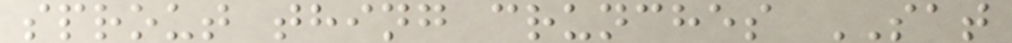sprout thing crunches SAT
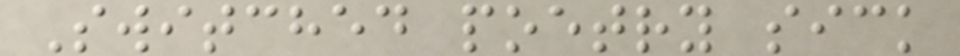Switched poetry sick
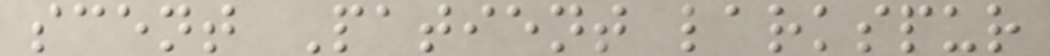scent Patient larkspur
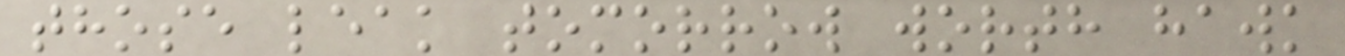those leak tomorrow worth hawk
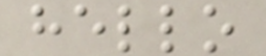hello
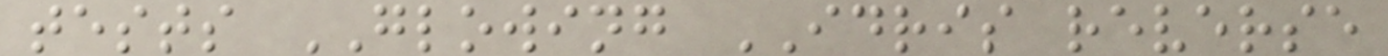tests GLOWING IDRIS reverse
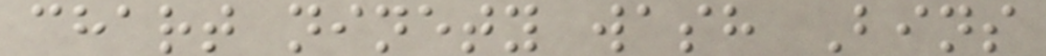chart ninety wash Bins
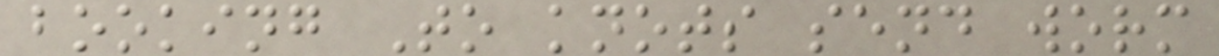booking To knots send worm
